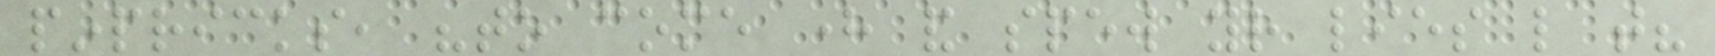pinpricks, "to come here and spew your lies like that?
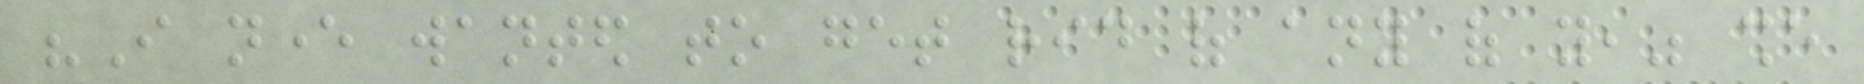"I never wanted to get rid of any of you," she
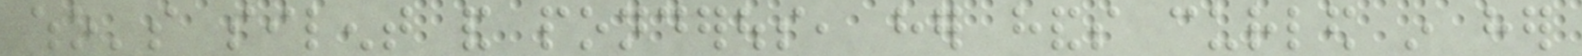who's silent and ponderous, her hands curled in her
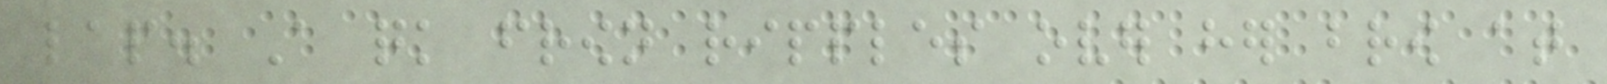lap. A quick frown ripples over her brow at
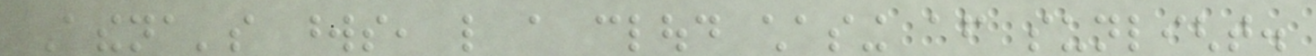Athena's words, like a cloud chasing after sunlight.
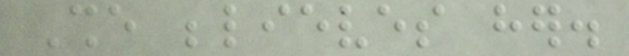She believes her.
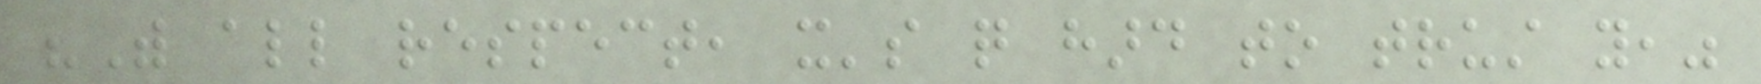"With all respect, it's quite hard to trust you,"
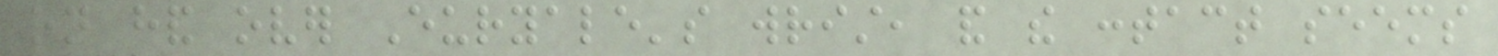on hand over Euryale's wrist, and the contact seems
